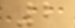2
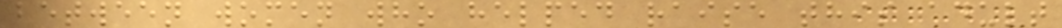between women who helped raise this adult
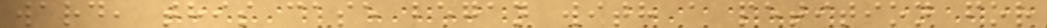ward, this case began with a petition for
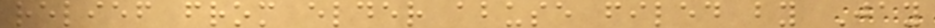relief from elder abuse filed by Jay
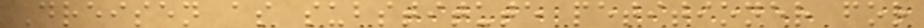Dreisen as substitute petitioner for
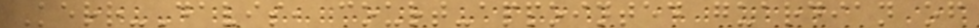Kerr-Davis, court-appointed guardian of
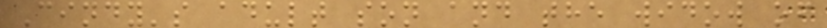Cindy's adult son and the widow of
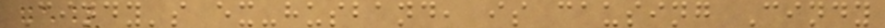Cindy's ex-husband, is causing Cindy
